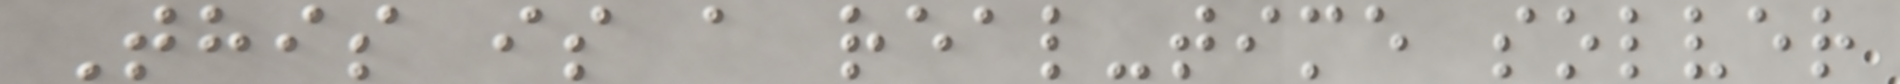This is a real-time solver
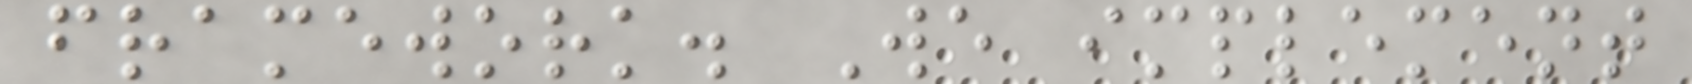framework. We implement
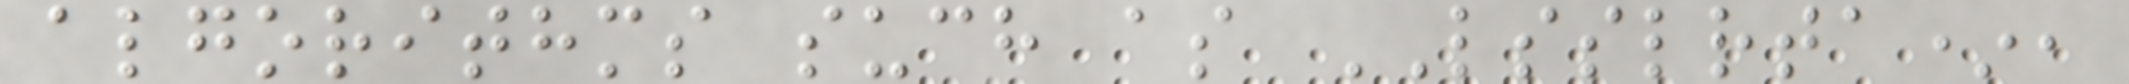algorithms such as LSSLRTA*,
